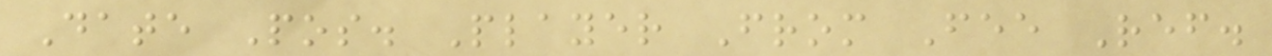Date Pos. Player From Fee Ref.
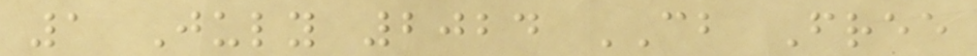1 July 2024 CB Free
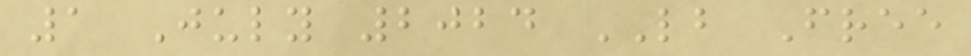1 July 2024 LB Free
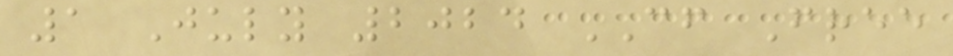1 July 2024 CF Free
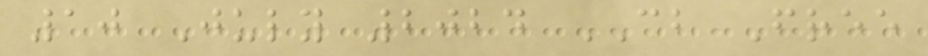10 July 2024 CB Free
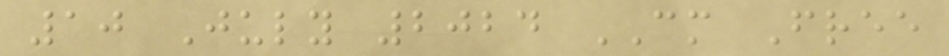10 July 2024 CM Free
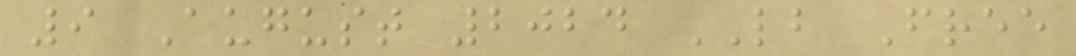9 August 2024 LB Free
